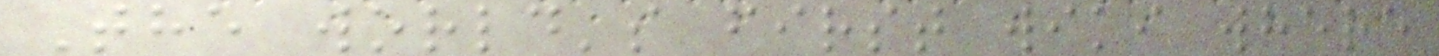The world's first wiki where
